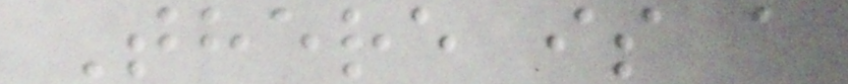There is a
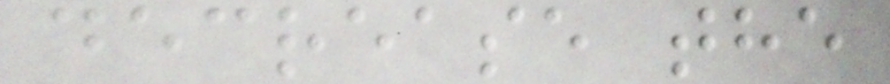decrease the
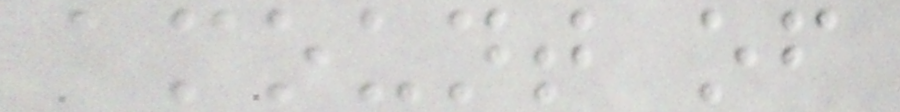amount of
